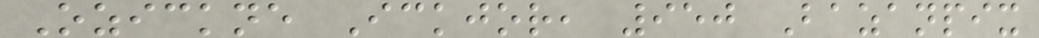Ozickne Ickjor, 950 Bazanpix
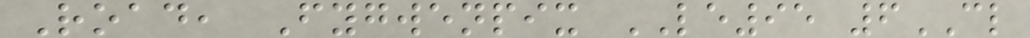Road, Fygwenpix LE95 6CL
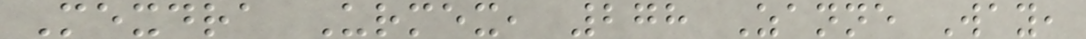Mexdra Urmex, 278 Zanne Way,
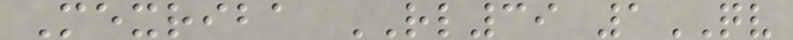Mexriba RL39 1QV
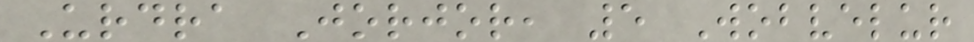Urdra Jorjor, 5 Wobvelur
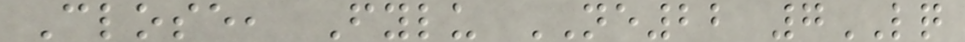Close, Fylu NE22 7LQ
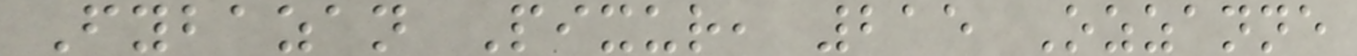Fybazan Pixur, 215 Ozzanne
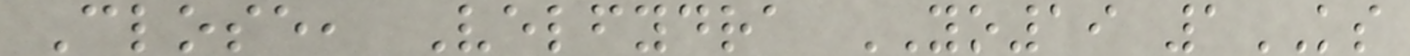Close, Velfydra YO19 1KS
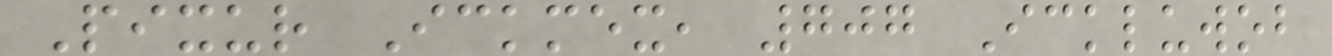Pixur Ickmex, 707 Ickluwob
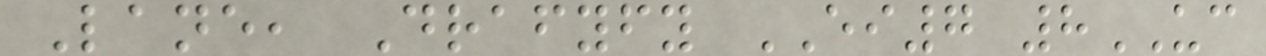Lane, Drafyfy EI7 8UC
